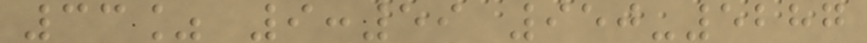33% 9:59 950-5287
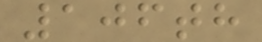106th
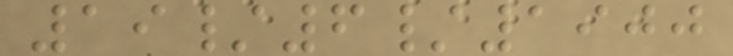19/6/1900
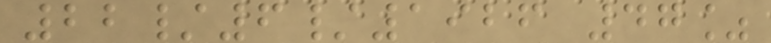22/6/1926 47%
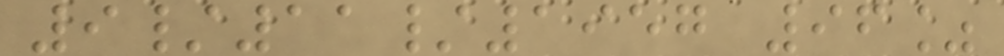9/11/1957 96%
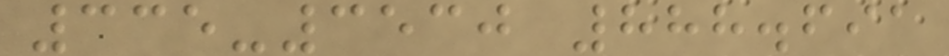335-3530 888.691
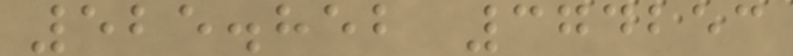525.852 374253
